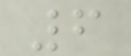6
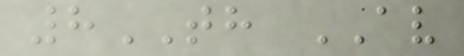8TH AV
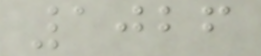1026
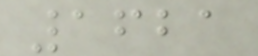1621
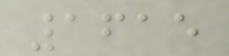1615
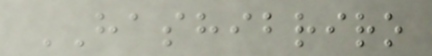HASHIBRIRO
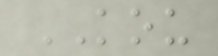KOU
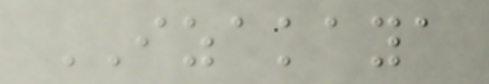IZAKAYA
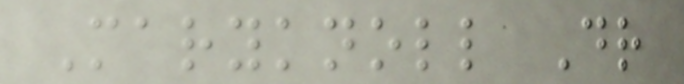Maryknoll Dr
